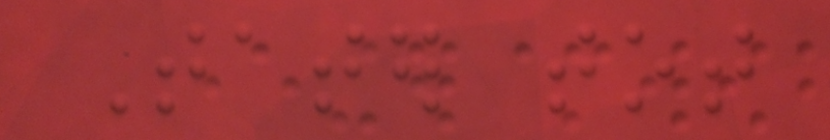Tater tot
